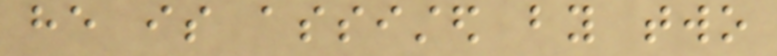he is assisted by two
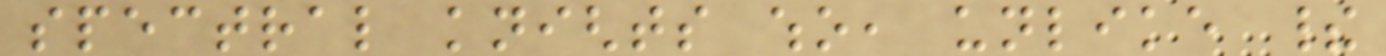spectral knights who, unlike their
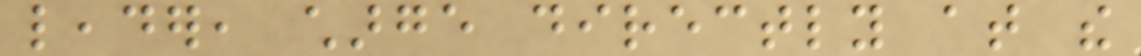leader, charge directly at the
